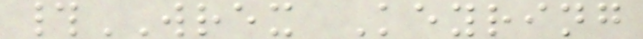#WREX Keyring
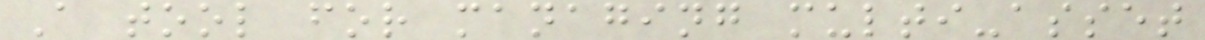A tool for managing multi-asset
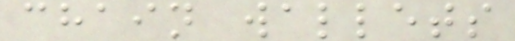chain wallets
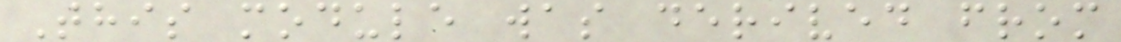This module was derived from
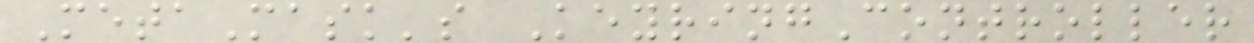MetaMask's KeyringController
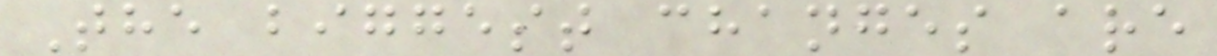The biggest changes are
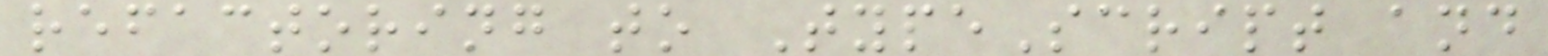refactoring to TypeScript and
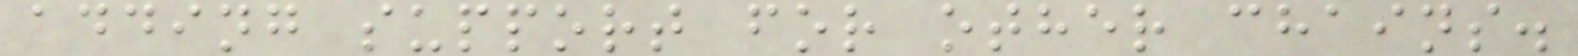adding support for other chains.
